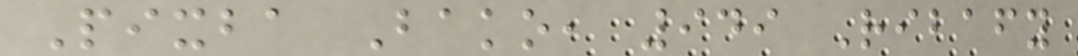Pixba Bako, 949 Ribafy
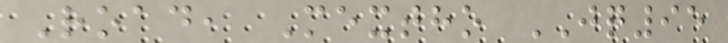Road, Mextho JQ95
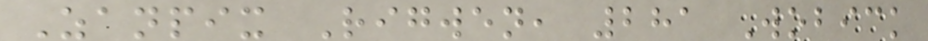Zanpix Rigwen, 281 Wobick
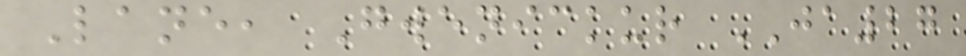Lane, Gwenickur JA27
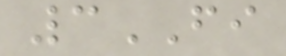3FI
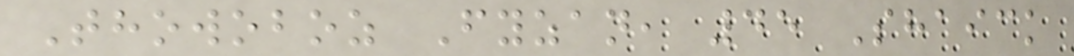Thowoboz Fyzan, 45 Shaick
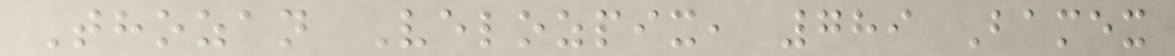Thozan Velozpix, 789 Bamex
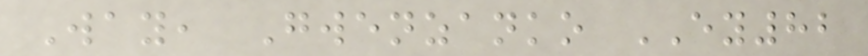Way, Gwenzanko EY82
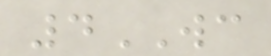4WC
